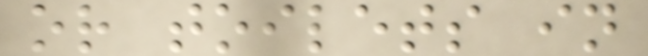or toilets in
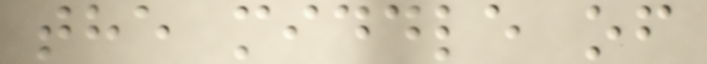the middle of
